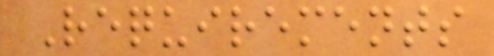Requirements
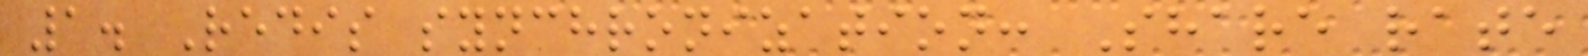1. Redis synchronization: Share rate
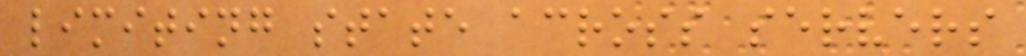limiting state across servers
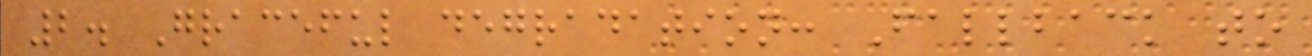2. Graceful degradation: Fallback to
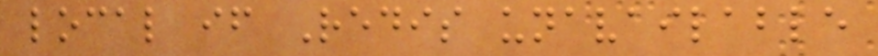local if Redis unavailable
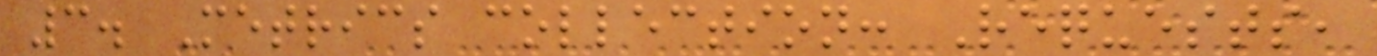3. Metrics collection: Requests,
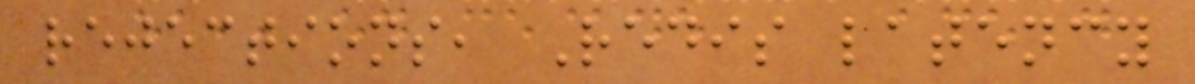rejections, Redis latency
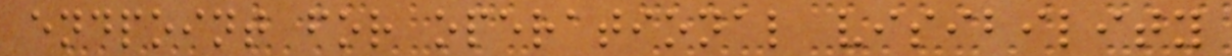endpoint for operational visibility
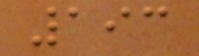193
